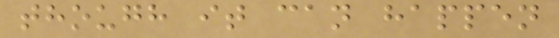though it can happen
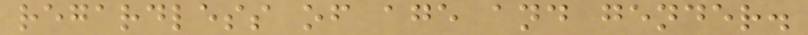regardless of age and gender.
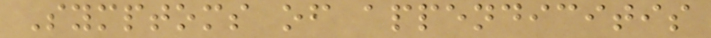Symptoms of appendicitis
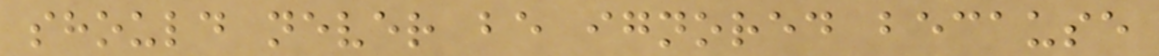should never be ignored because
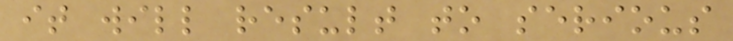it will result to serious
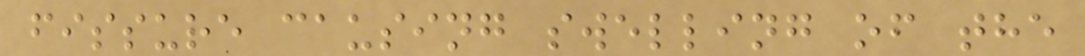fissure causing swelling of the
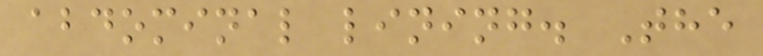abdominal lining. The
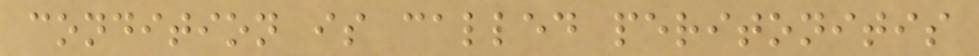condition is called peritonitis
